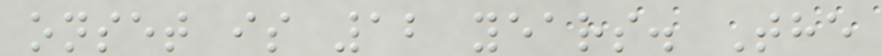onset is 12 years. The
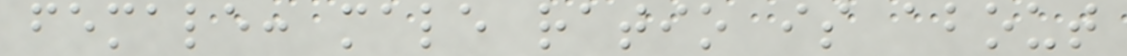female: male ratio is about
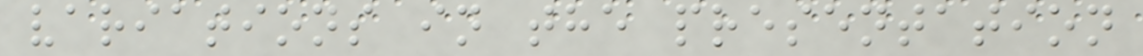variations in the presentation
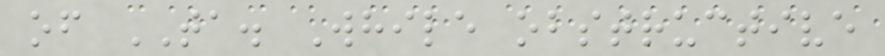of TA. While obstructive
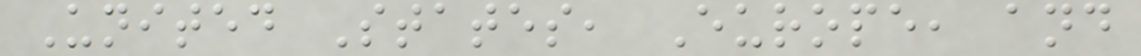United States, Europe, and
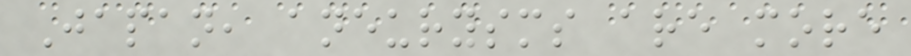Japan, aneurysms are more
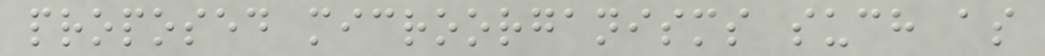proposed microorganisms such as
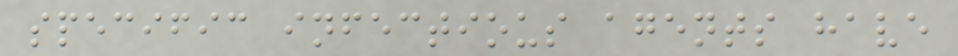specific infectious agents have
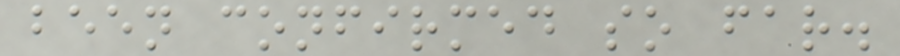been confirmed so far.
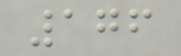176
